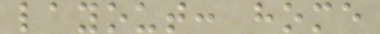layout: home
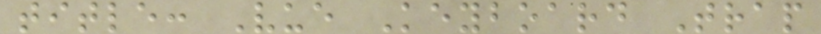title: Vue Keyboard Trap
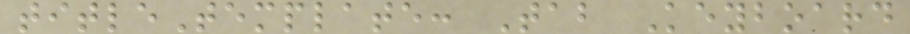titleTemplate: Tab Keyboard
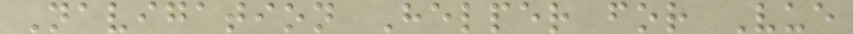Navigation Helper for Vue
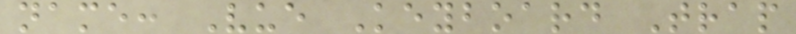name: Vue Keyboard Trap
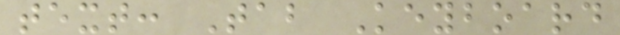text: Tab Keyboard
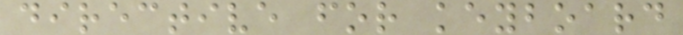directive for keyboard
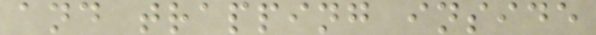and trapping inside
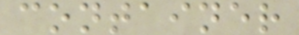container
